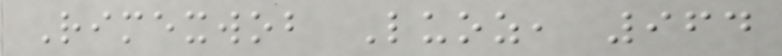Rimexwob Luoz, 964
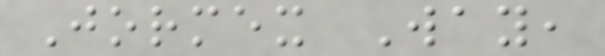Jormex Way,
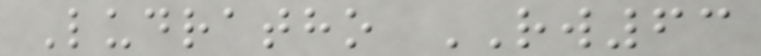Ludratho RW63
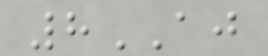8AJ
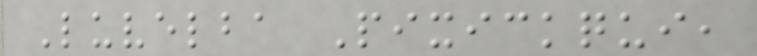Luvelba Pixickqui,
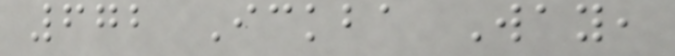672 Ickba Way,
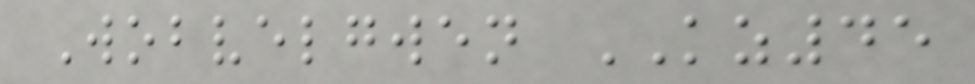Wobvelgwen KZ45
